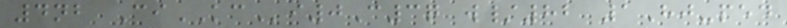4nb CiKCi0C3q w/82 1Hj-ped
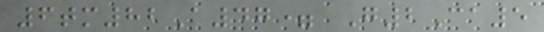6tm82A47= G2Ca5
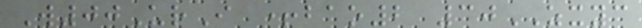W00UrI +bao2 30ZXYC
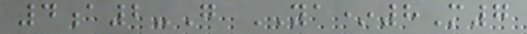4a2-G YA*8M7
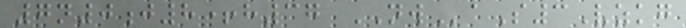7n0j8+h37 NWaS3Vzkg
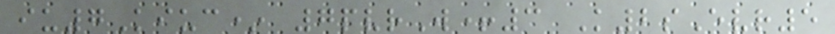iu7Kiuc* 7pvrW+3 K2sEvr5
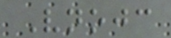Vnojc
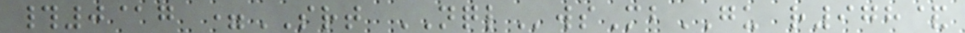#0@g =SRT NQLwsMbGU r978&
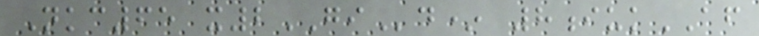Nkc65 x2GId* 8iukAF
